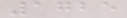1725
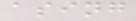asing
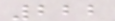222
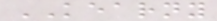KEARNY
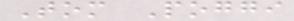Tom Poggi
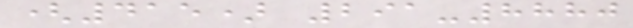(415) 291-8880
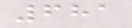681
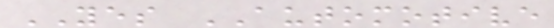YES AUTOMOTIVE
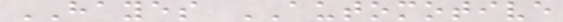HAYES AUTOMOTIVE
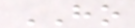HO
